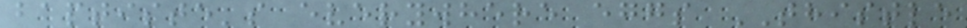baptiste's everywhere eggs THISTLE
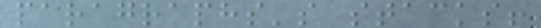paragraphs's stacks!
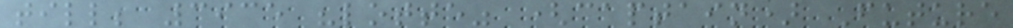till; 3935 "lotte" (captain) Future
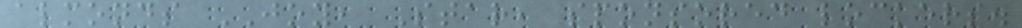almonds JOY, Star, sponsored lockers.
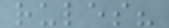rules?
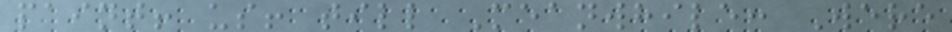paint! us! till Meanwhile: Were
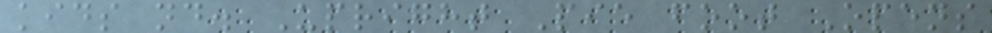kids nd. Upright Pie foot Opens
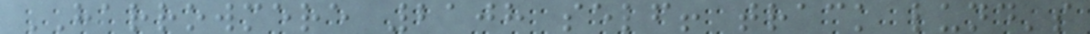HARROWMERE 2108 self! track lund's
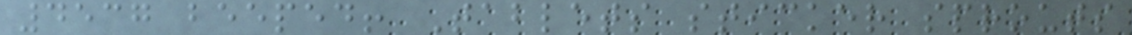4537 beeped! Tablets sticker sprouts
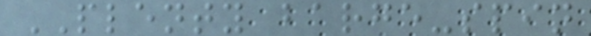PLENTY barge-spin
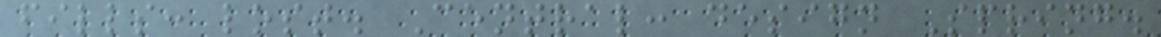fills: lost. Central: design Spring.
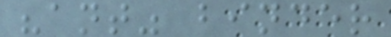"ant" binder
